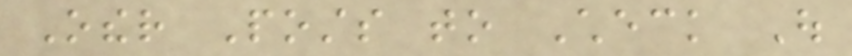Other Posts to Check Out
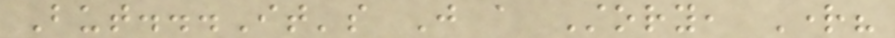But...It's Just a Story, Right?
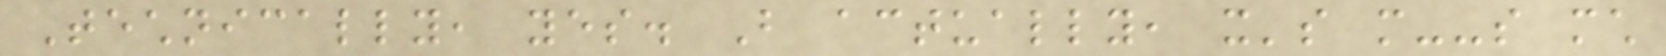Technically, yes. But actually, it's more--so much
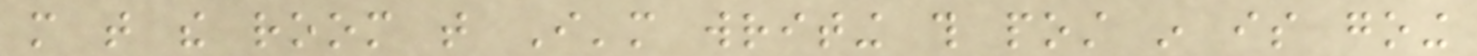more that the room that I'm writing this post in is going
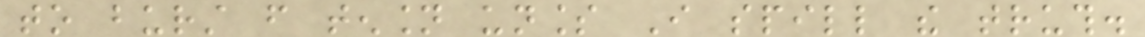to burst from tension unless I spill the truth.
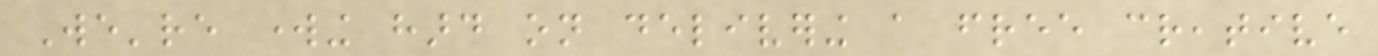We're working hard on delivering a free creative
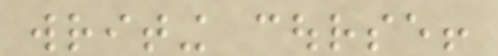writing course!
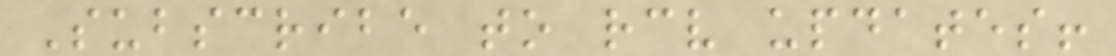Subscribe to receive updates!
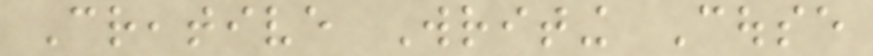Creative Writing Couse
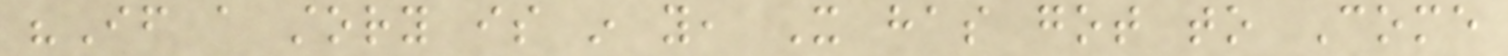"If a story is in you, It has got to Come
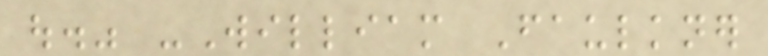out." -William Faulkner
